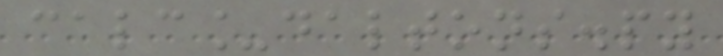calc_daltons.py
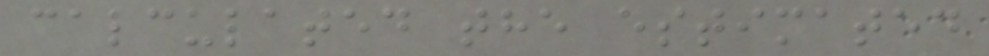calculated the estimated
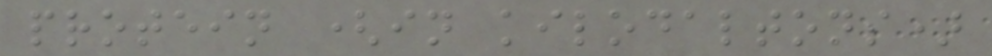protein (in kilodaltons)
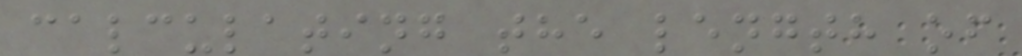calculating the length of
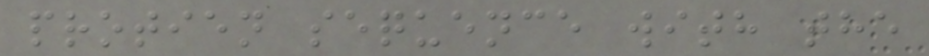protien sequence with the
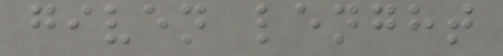given lenght
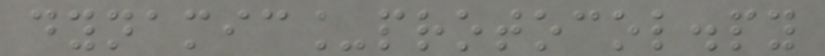dynamic_protocol.py
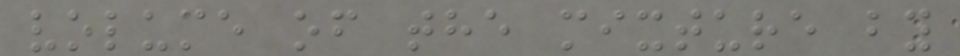volume of the mixture by
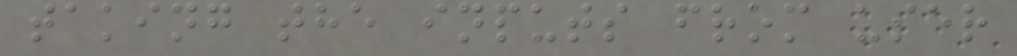taking the inputs from user
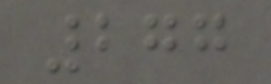277
